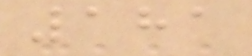181
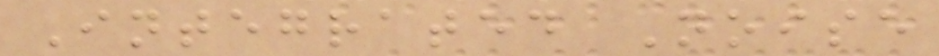Integrated Noise
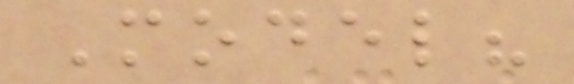Model?
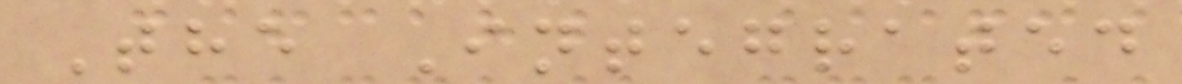The Integrated
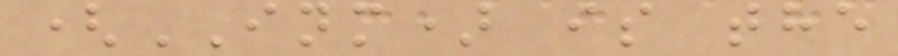(INM) is the
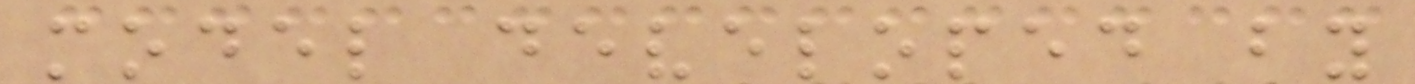model developed by
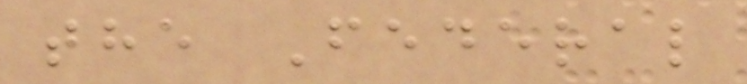the Federal
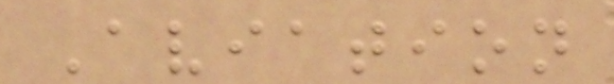Aviation
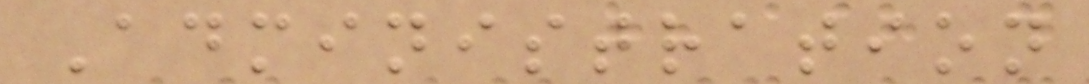Administration
